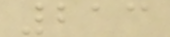213
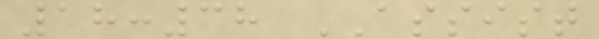18:38 ASSIST
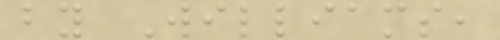by Williams,
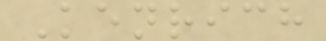Kenrich
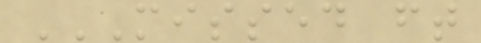MISSED FT
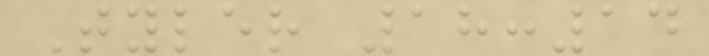Tyler 18:14
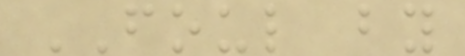FOUL by
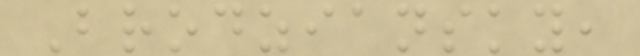Brodziansky,
